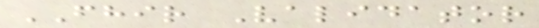FHIR Validator
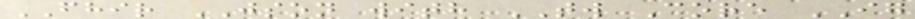FHIR JSON with TW Core IG
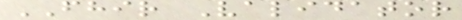FHIR Validator
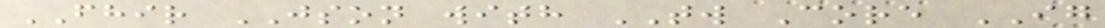FHIR JSON with TW Core IG
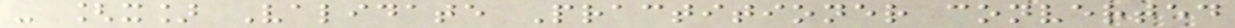- [x] Validate Practitioner converted
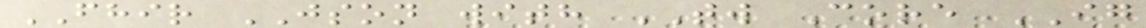FHIR JSON with TW Core IG
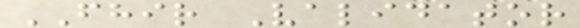FHIR Validator
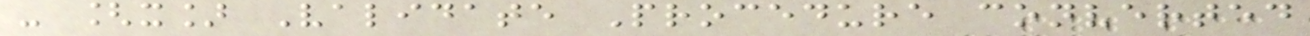- [x] Validate Procedure converted
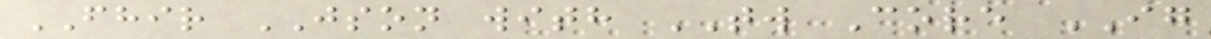FHIR JSON with TW Core IG
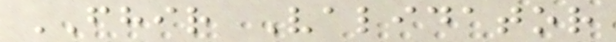FHIR Validator
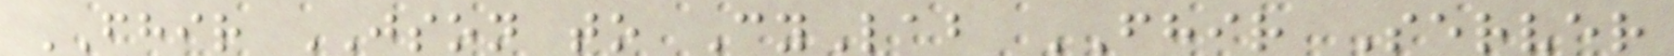FHIR JSON to CyLab FHIR Server
